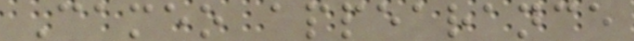Cameo appearance
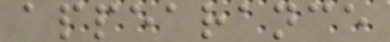appearance
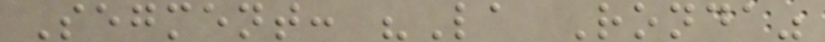Segment: "La Ronda"
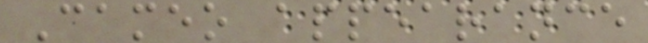Cameo appearance
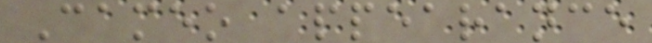Cameo appearance
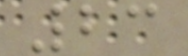23
